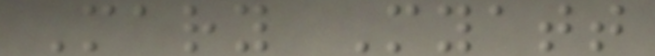Mary Myatt
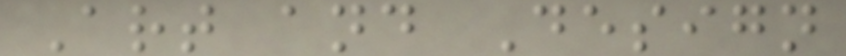Art and Design
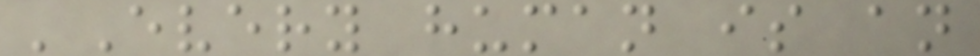'Every human is an
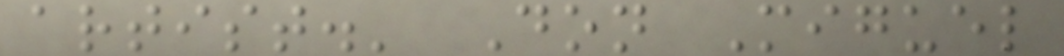artist.' Don Miguel
